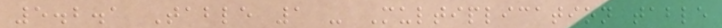5.2.1 Table 1 - Multiplication table
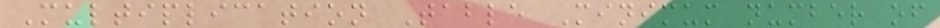Multiplication Table Minimum number of
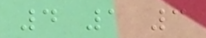4 1 3
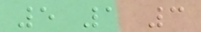5 1 3
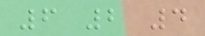6 2 4
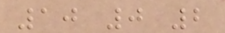10 0 2
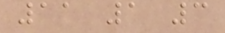11 1 3
